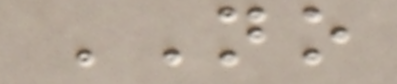NO
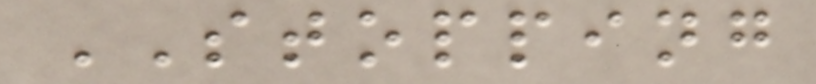STOPPING
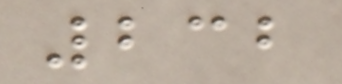232
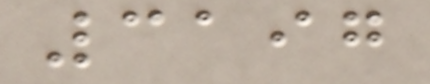3197
